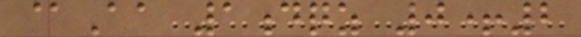@Aa 1dqz 0+2
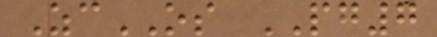ZcOS PG7
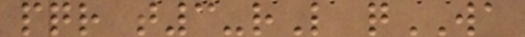pqr t3-rL qWA
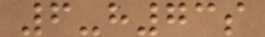6-h73s
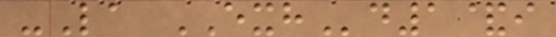-La EXHd1&i
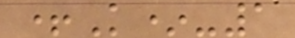+K*-1
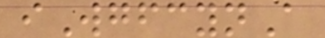iWgfcynA
